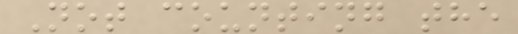Not counting the
